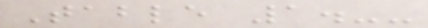Table 1.--
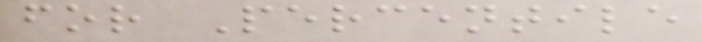for Percentile
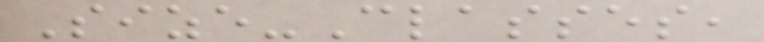Size-Classes,
